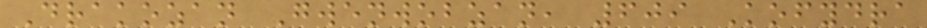Drakozan Gwenwobzan, 609 Kofydra
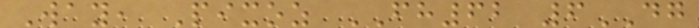Way, Pixoz FH62 6DG
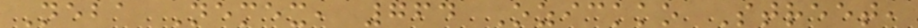Neba Nemex, 764 Ozickko Street,
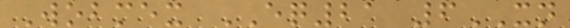Wobmex EQ21 6XN
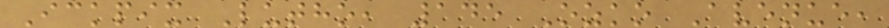Ickpix Lutho, 145 Ozko Avenue,
